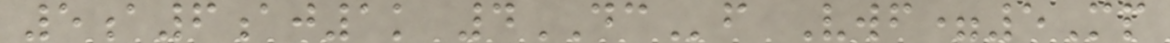5a6aj1k 4DCf Vwf=5Mp
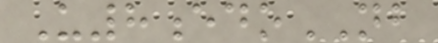U8edoNB
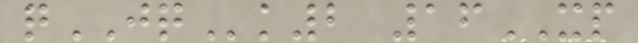qJQk2 16XP
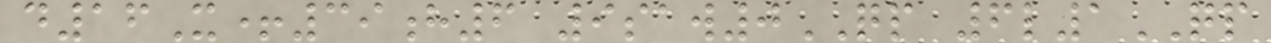d16X+39h6 9saw0QP 6l1QP
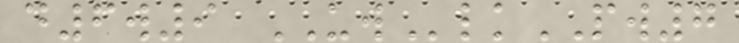d6w9 UWlkPW7
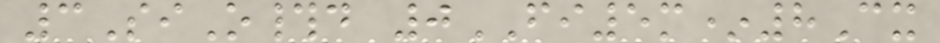3SiO#d 0FI5m*8Cx
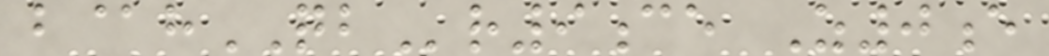b@hQBr9ce Z0e
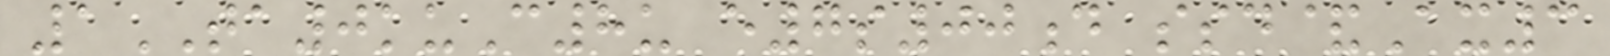1TA0kuC8u e7s00d ssd&Ax3
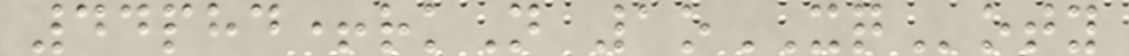44phd+rkN 1oXQoty
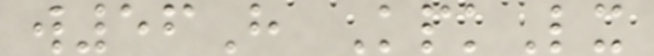w56H KpkLx
